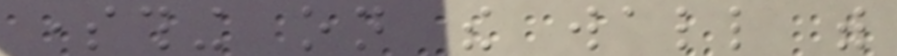something on the wall with
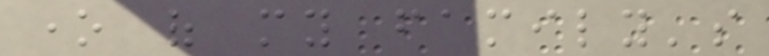one of my family's
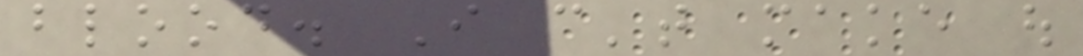blood. I can't make out
